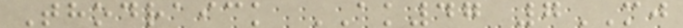Thodraick AK47 7MJ
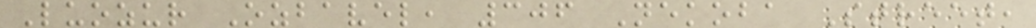Luozur Ozbavel, 306 Nekoba Street,
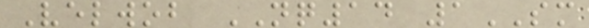Velwob NQ14 1SM
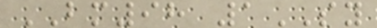BM98 1SY
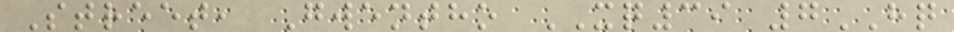Street, Gwentho XQ39 7HQ
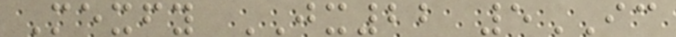Mexfy JX22 5IC
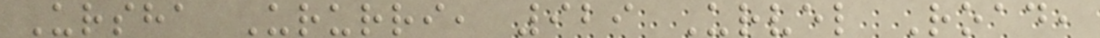Ursha Ururri, 929 Urvel Road,
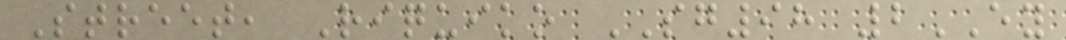Street, Riquiko SG98 2EY
